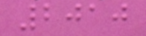2010
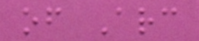of Arc
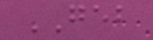GEB
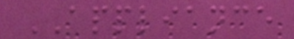APPLIANCE
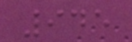945
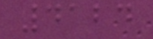4124
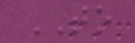TO
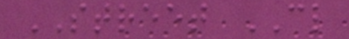STREET CL
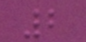2
